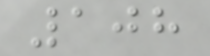108
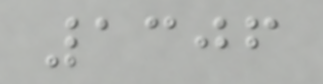1306
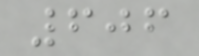606
